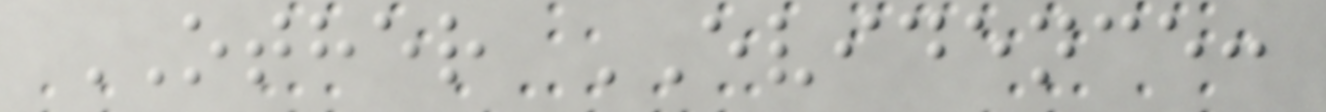OTHER EVIDENCE:
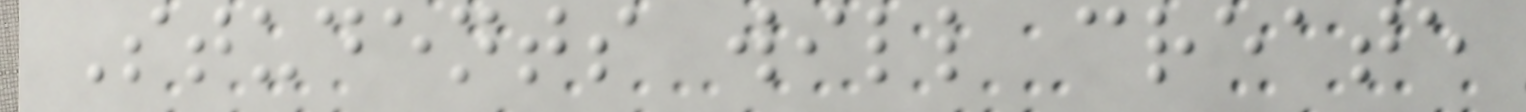Students will create
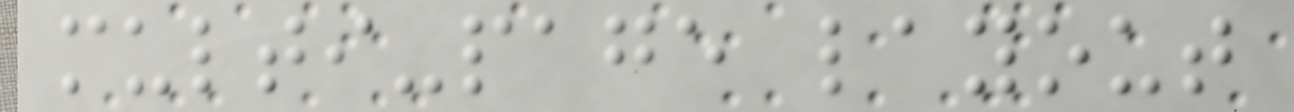multi-page layout
